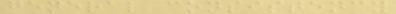general consistency
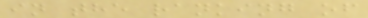in the ranking of
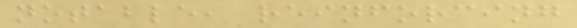notable, reinforcing
